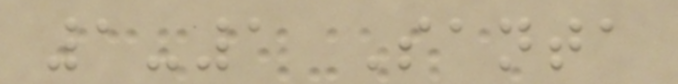1-1 Santa
